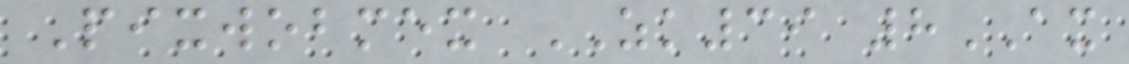Pixwobmex ZK39 8AX
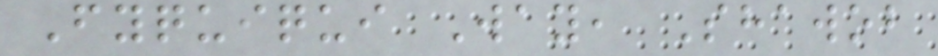Fyquiqui Way, Shawob
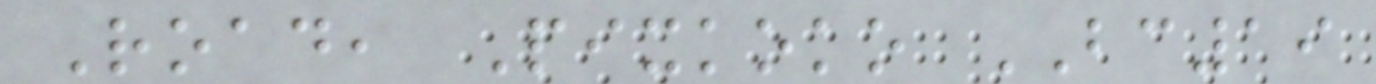Road, Pixkoko BC19
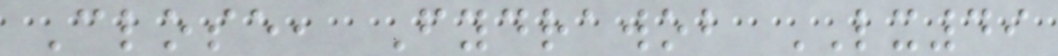Close, Fydrawob LX49
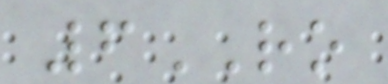6RO
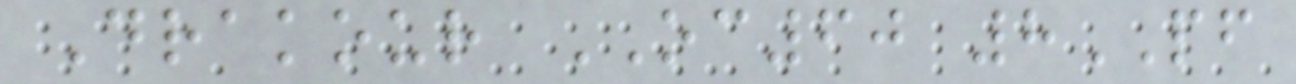Drakour OC60 8PF
